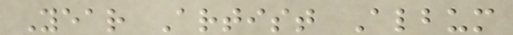Year Artist Album
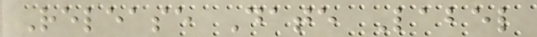Release Date Label
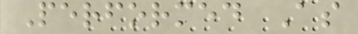Performed As
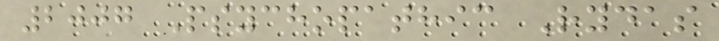2007 Psychopathic Rydas
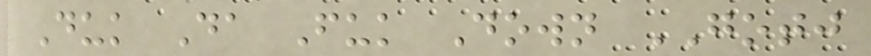Duk Da Fuk Down GOTJ
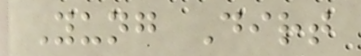Yung Dirt
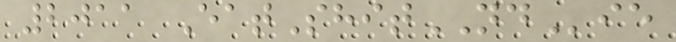2011 EatShitNDie
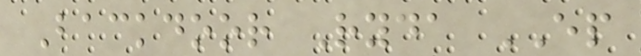Backdoor Ryda EP
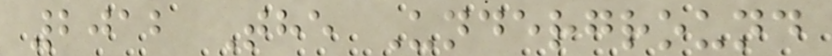2012 The Underground
